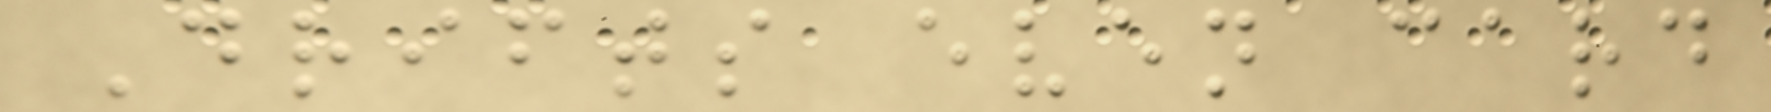Drifts even card
